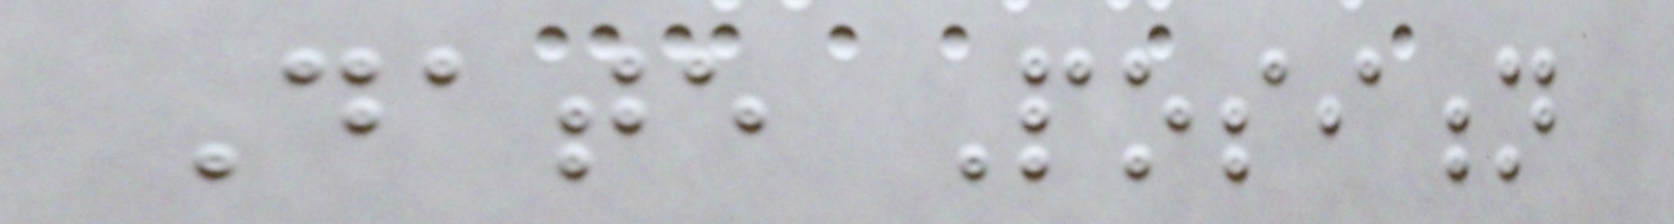Date Position
